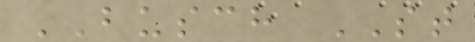BUSCH ST
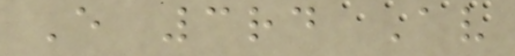E 3rd Av
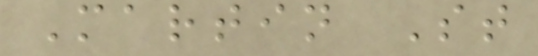Martin St
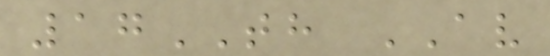17TH AV
